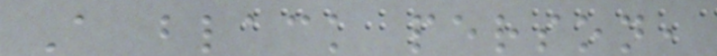A black person,
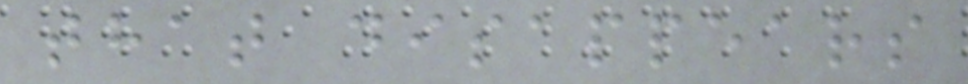that disappears
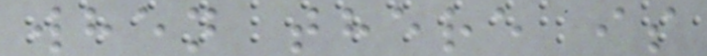when there is
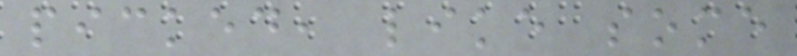picked, like some
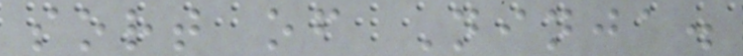sort of Ninja.
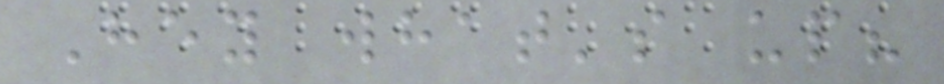Hey what's up?
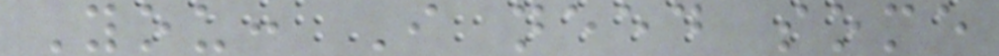You: I need some
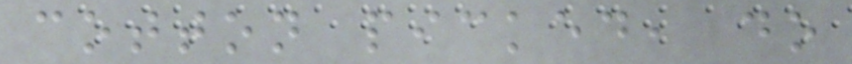cotton picked, do
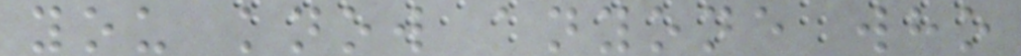you know anyone who
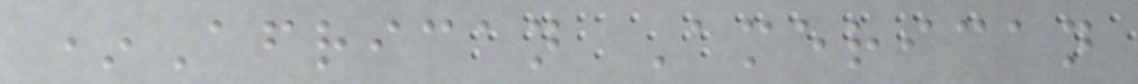*African American
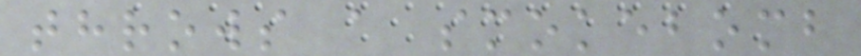throws a smokebomb
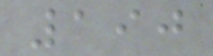190
